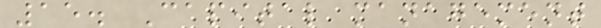15. Capital management
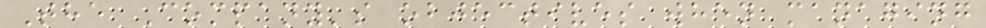The Company's objectives when managing
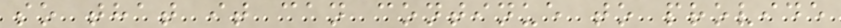so that it can continue to provide
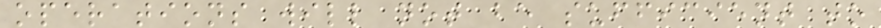operations will not be sufficient to
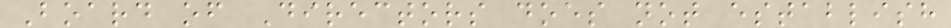Board of Directors does not establish
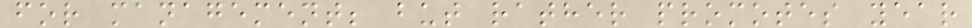for management; but rather promotes year
